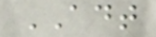ADT
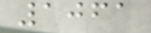1061
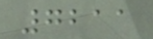7211
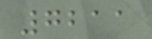7211
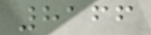8166
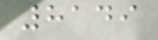8149
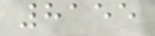8155
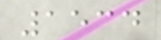1534
